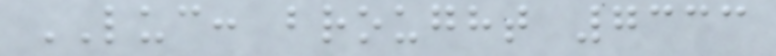LUC: brought 7333
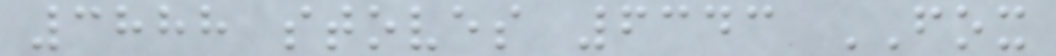3888 stoves 6343 FOX
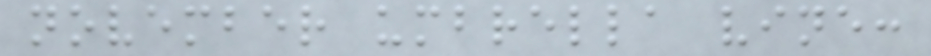november umbrella vine:
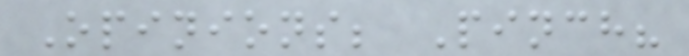Opinions; Pinch?
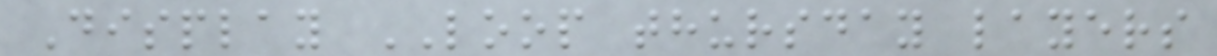Display LOOP thursday layers
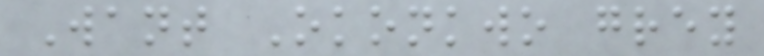Want Okonkwo grey
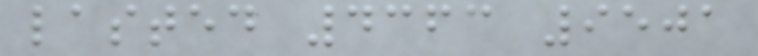lasted 4363 9501
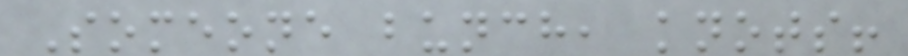Someone bunch, knots!
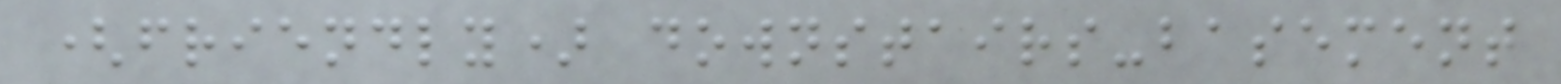(friendly) downstairs-basement
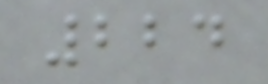224
